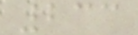233
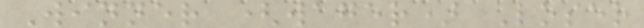Winner (wager) Loser
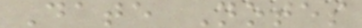Date Notes
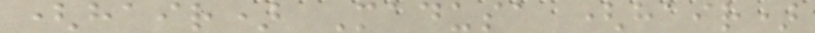(hair) Madusa (hair)
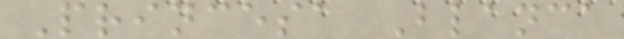Princesa Blanca
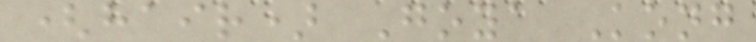(hair) Goya Kong
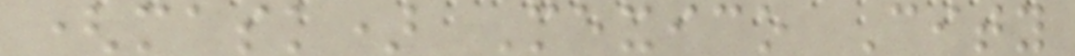(mask) Mexico City
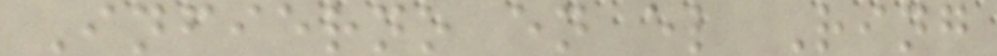Infierno en el Ring
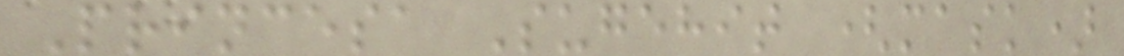Princesa Sugehit (mask)
